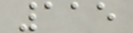115
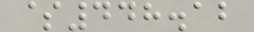$448.12
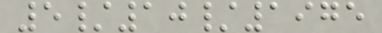5/10/1975
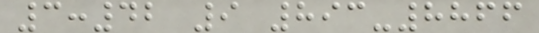3:42 9 893-8866
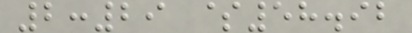2:29 $58.92
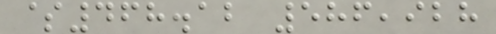$468.12 586,928
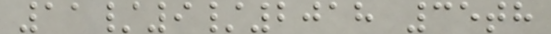11/9/2018 35th
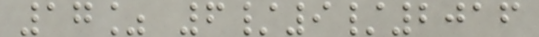17% 6/9/2016
